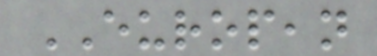EUROPEAN
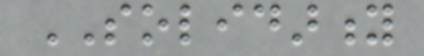SOLIDARITY
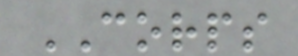CORPS
